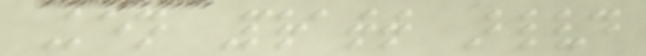Ken Pratt Blvd
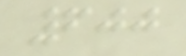600
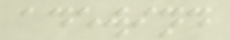adewind
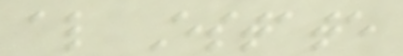al Estate
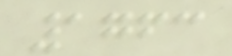1763
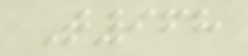T968
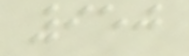950
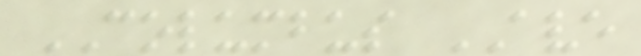COLUMBUS AVE
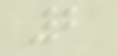2
